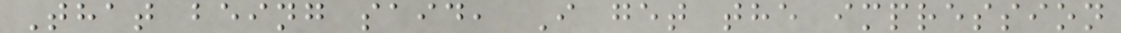That being said, I get the impression
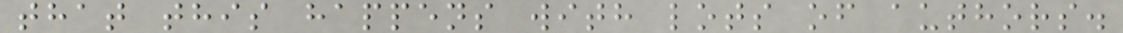that this happens with lots of authors.
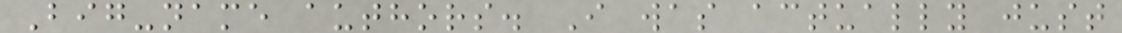Big-name authors. I was actually just
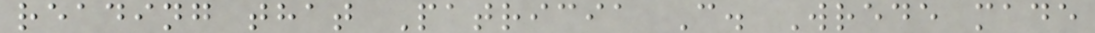reading that Patricia C. Wrede made
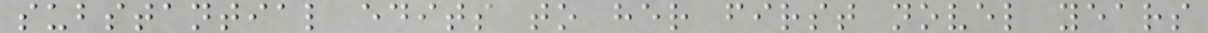substantial edits to her first novel years
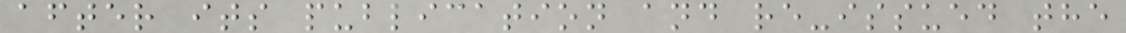after its publication and re-issued the
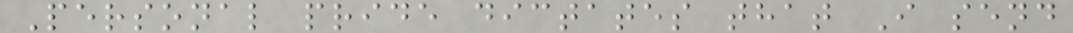Personal pride dictates that I send
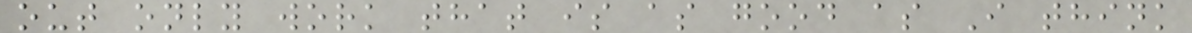out only work that is as good as I think
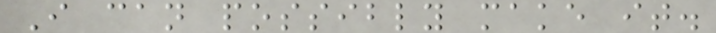I can possibly make it.
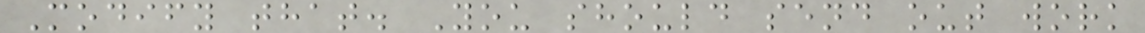Modify that. You should send out work
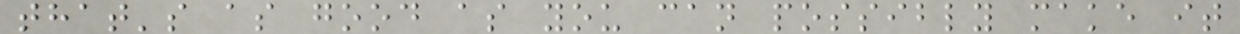that's as good as you can possibly make it
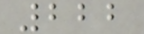222
